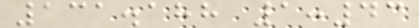131.188 1:43
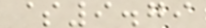$9.79
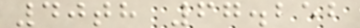40th 67.252
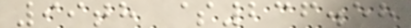99th $236.58
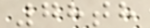78th
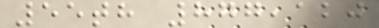55th 877,120
